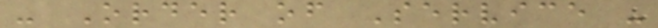- Order of Service -
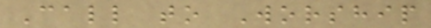Call to Worship
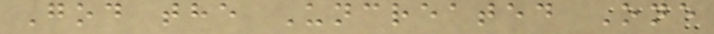God the Uncreated One
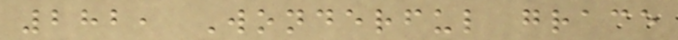282, Wonderful grace
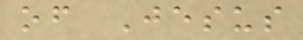of Jesus
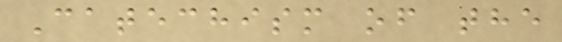Catechism of the
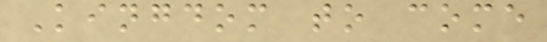Kingdom to come
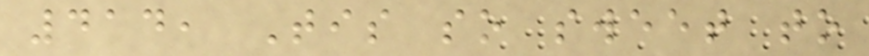414, Tis so sweet to
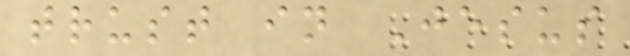trust in Jesus
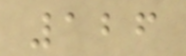126
